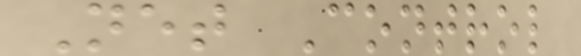Net Control
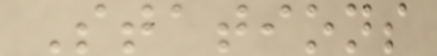Stations
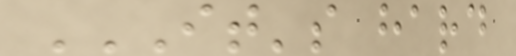IT'S HARD
